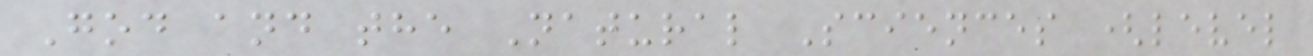God and the Natural Sciences (level
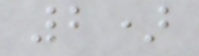2)
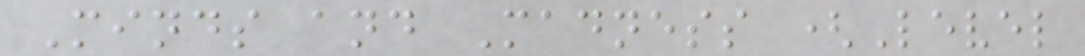Minds and Madness (Level
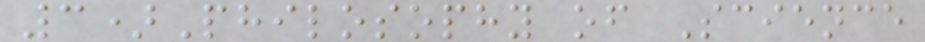3)Philosophy of Science
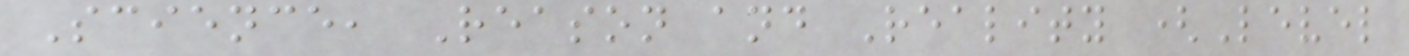Science, Reason and Reality (Level
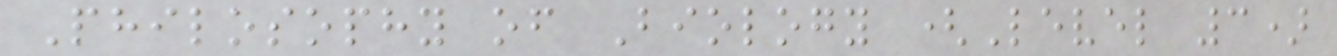Philosophy of Biology (Level 3)
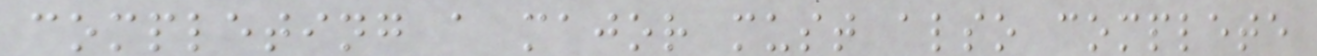completing a major must also complete
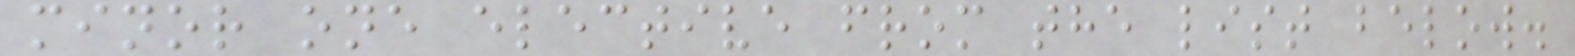minor one elective from the list below.
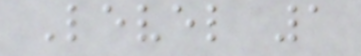Level 1
